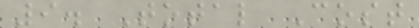9. Total Cost
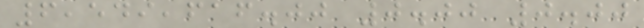6,549,616.00 0.00 0.00
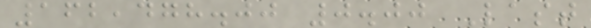162,478.00 0.00 Last
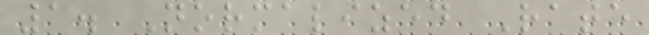1. Normalized Rate
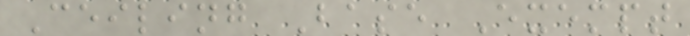Ceiling Base Exempt
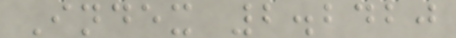Index 2.2420
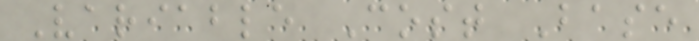Variable Cost Base
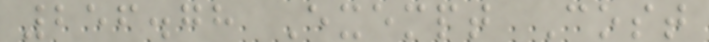256.78 Exempt Cost
